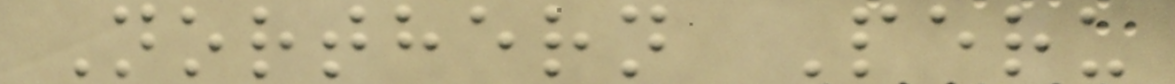Northern Peru
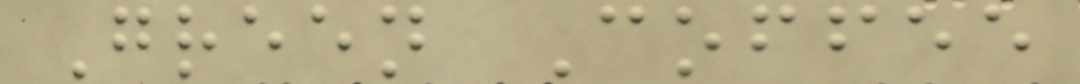Green Coffee
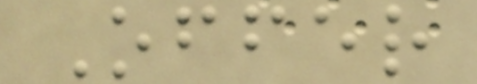Offer
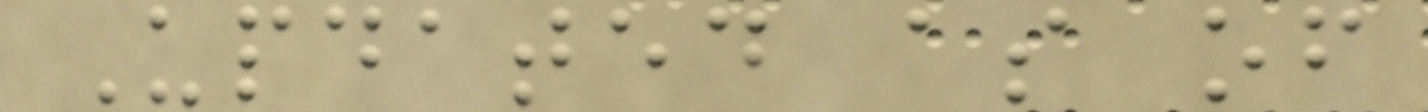Updated as of
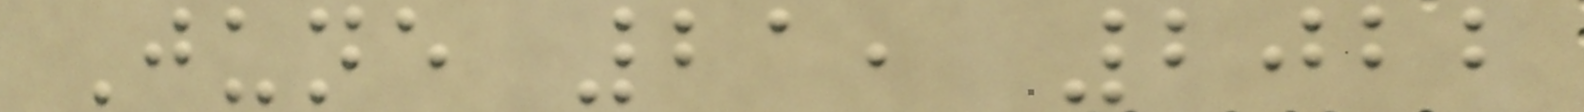June 21, 2022
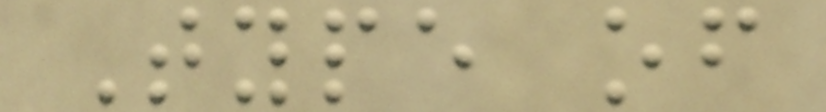Type of
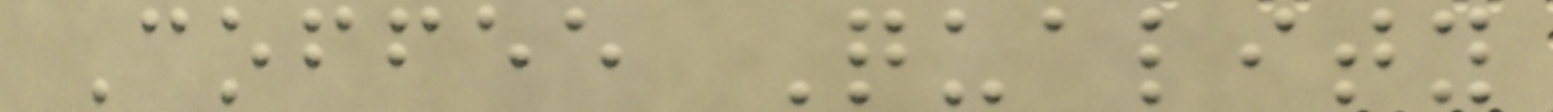Coffee Quality
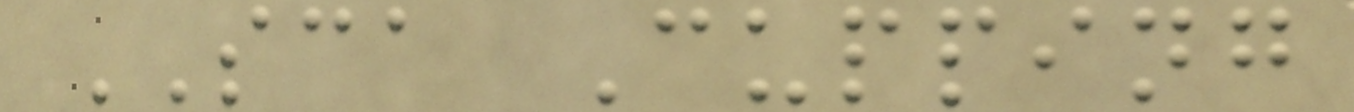SCA Cupping
